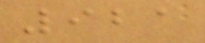921
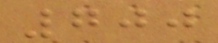700
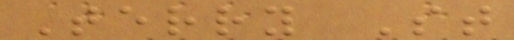Terry St
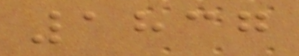1837
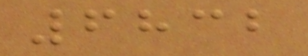6832
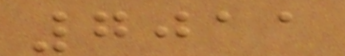7011
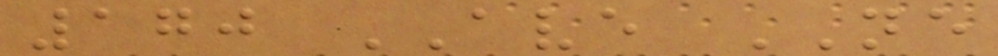170 AVE NE
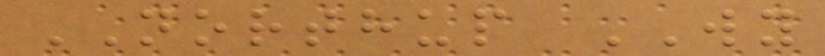NORTHUP WY
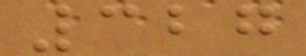327
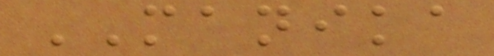MANIKA
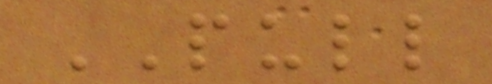PULL
